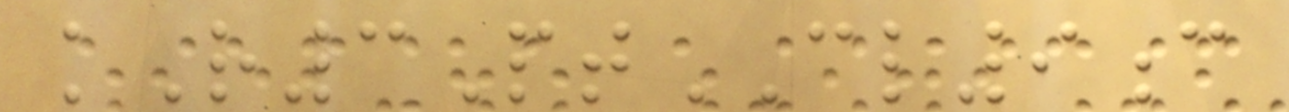kR3PtCL9c
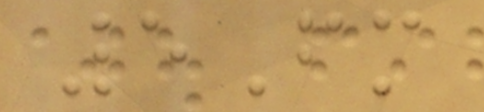5Fm
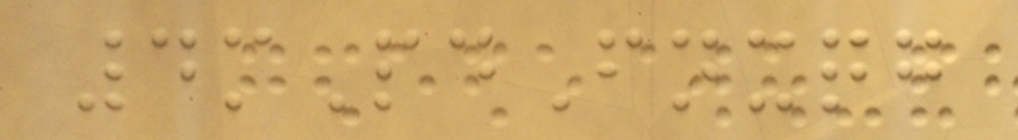4mPdFnxqg
